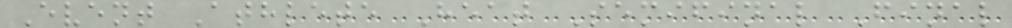Event Athlete Heat Semifinal Final
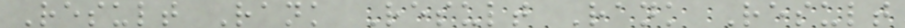Result Rank Result Rank Result
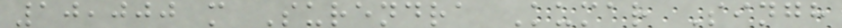10,000 m Surendra Kumar Singh
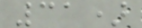31)
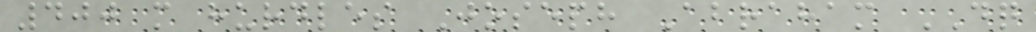400 m hurdles Joseph Abraham DQ
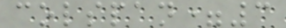colspan=3
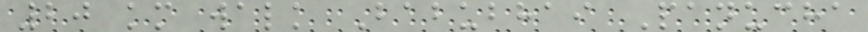20 km walk Babubhai Panucha
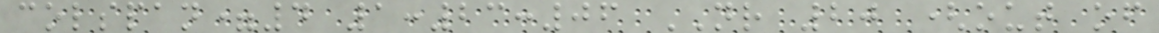colspan=4 1:23:06 NR 20 (out of
